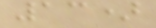13)
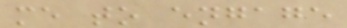me to engage
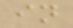in
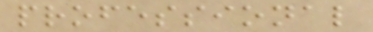professional
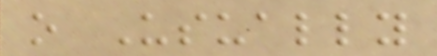o Usually
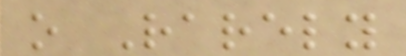o Rarely
